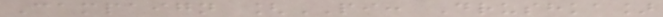Campaign [PI: Drushka]
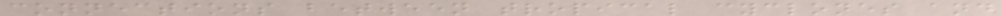connections between tropical cyclones and
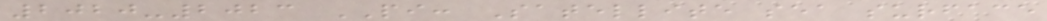2020-2023 PI: Satellite sea surface
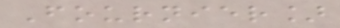Fournier]
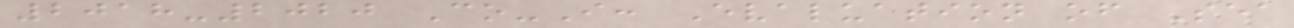2018-2020 Co-I: Evaluation of Sea
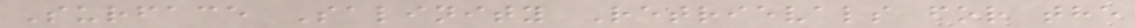Surface Salinity Retrievals for the
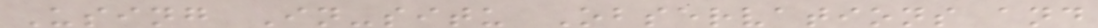Using In-situ Observations and
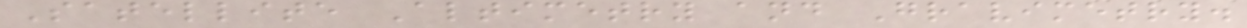Satellite Altimetry and Gravimetry.
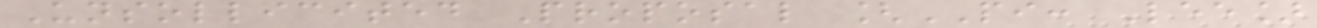Unsollicited Proposal [PI: Lee]
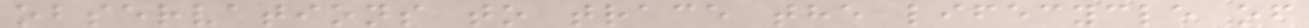observations to trace the lifecycle of
